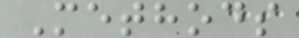Methods
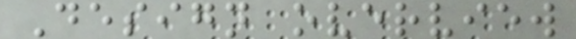Design overview
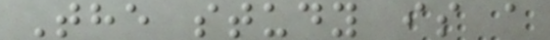The study is a
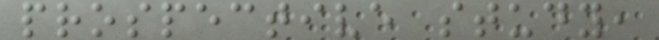prospective study,
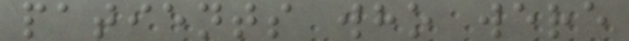patients who were
